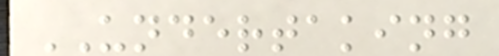UNDERTAKING
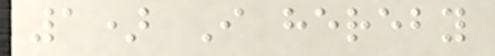1) I hereby
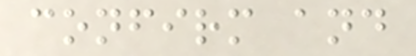confirm and
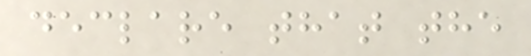declare that the
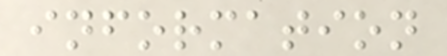information
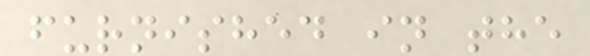furnished in the
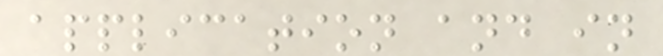application and in
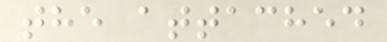the attached
